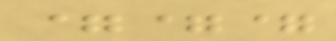===
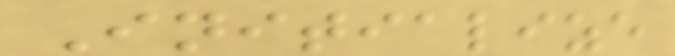Initialize
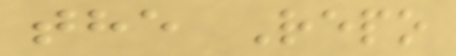the Repo
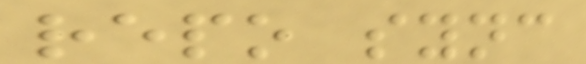repo sync
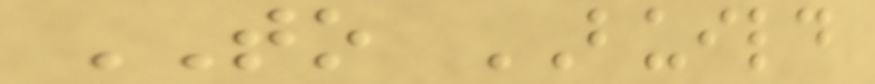TO BUILD
